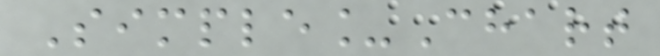Simple_Chart
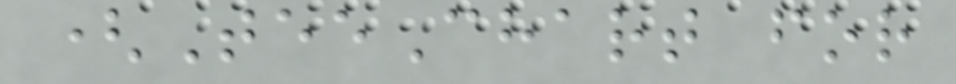(TeeChart for
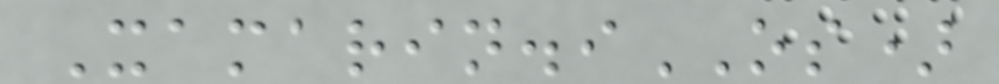Xamarin.iOS)
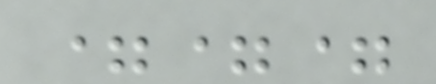===
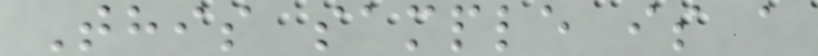This sample is a
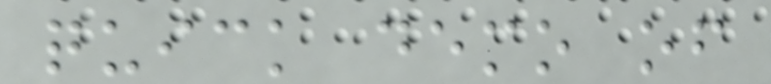quick demo of
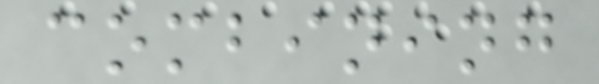combining
